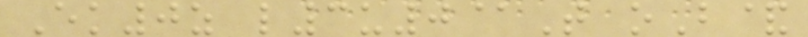Ek0z l3u0@T oB&
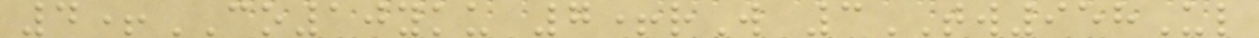4+CO10yku 7+rW 3TW958Ul
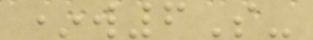*w6S-
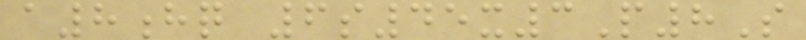a8hq 6s45x3P8S
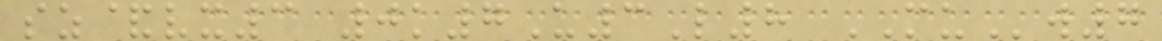sz&vx3 0k7U3L8 MUw7
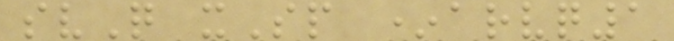svQ xSp *arvq1
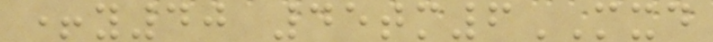+y40 45tm6MXD
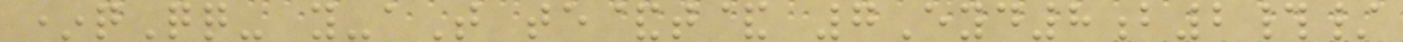*qQq- y-aT te&t& 7Eyd8b2#/
